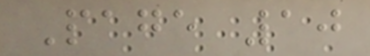Page 10
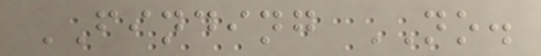FINDING NO.
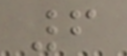6
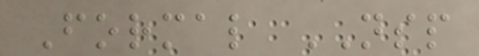Formal NSP
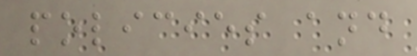policies and
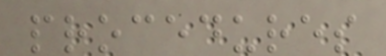procedures
